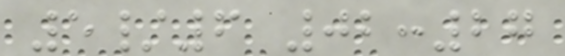5/6 02:27
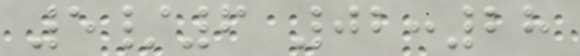5/6 02:28
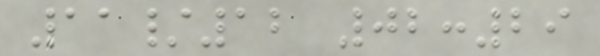11/12 02:29
